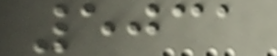5031
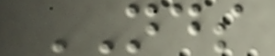NDS
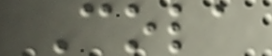Cola
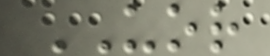UOR
